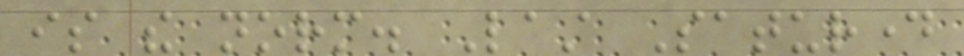is the norm. Last Saturday
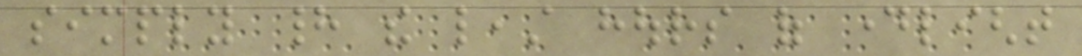simply had the least hours of daylight
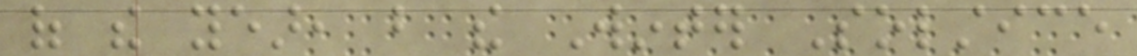of the year, but the Winter Solstice
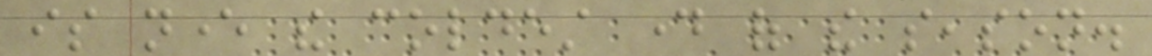is never the coldest day of the season.
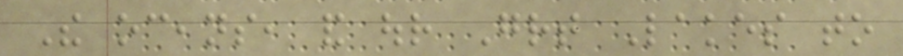The oceans, and our Great Lakes to
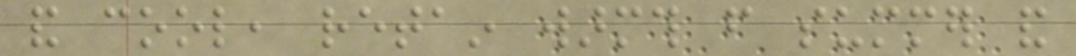and cool, retain warmth from summer and
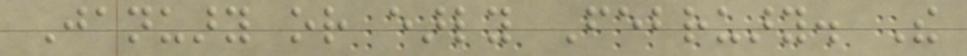January or early February. The
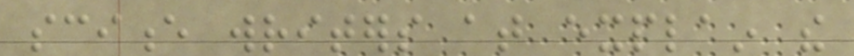science writers at explain the
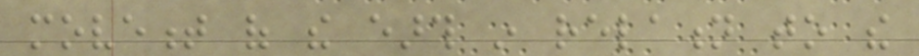movement of the earth in relation to the
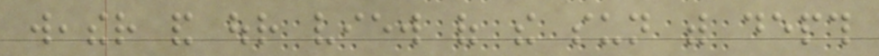weather and our view of the sun with depth
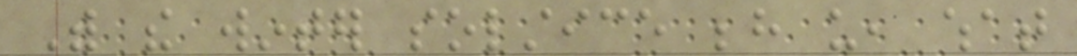With the winter solstice behind us, what
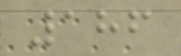186
